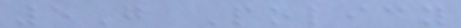5G Policy
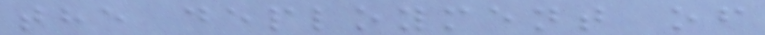the deployment of
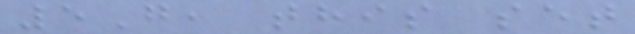5G, this set
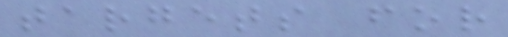targets for
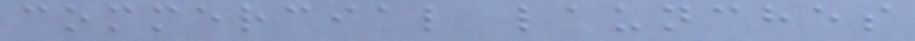commercial launches
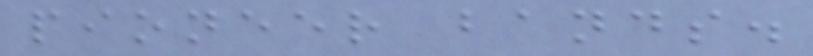pioneer bands.
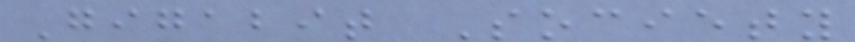Gigabit Society
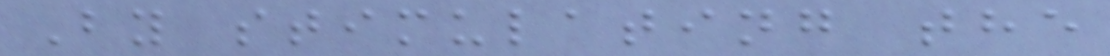By stimulating the
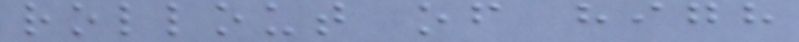rollout of high
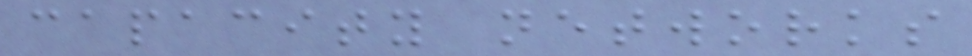capacity networks
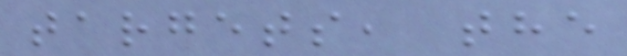targets, the
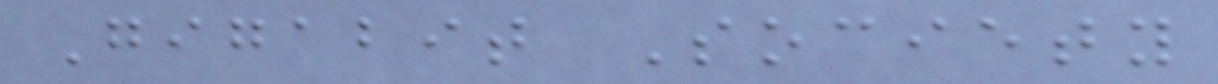Gigabit Society
